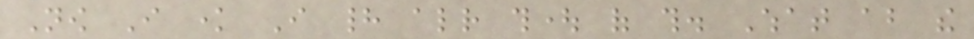Now I know I had already thought of this. What about the
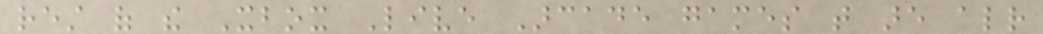rest of the Xbox Live Arcade games that are already
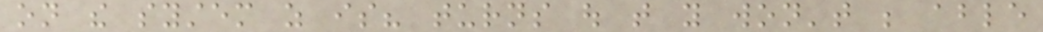on the system as is? turns out that you won't be able
